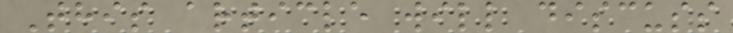This article will discuss
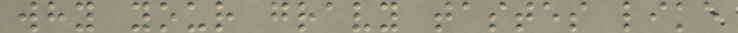why your gravy tastes like
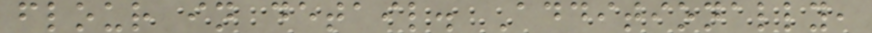flour in detail. Additionally,
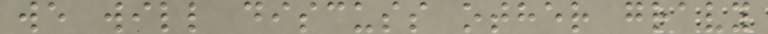we will discuss other gravy
